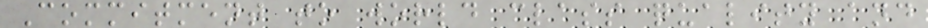Commitment to world class quality and
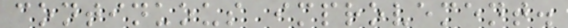continuous improvement.
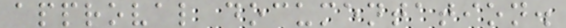approval documentation.
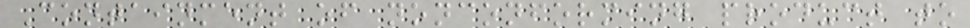Containment of nonconforming product to
